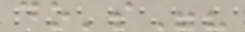do's"?
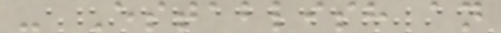- Establish an
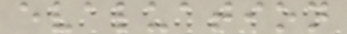evaluation
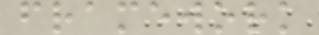framework
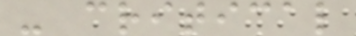- critical
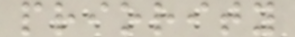priority
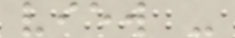view -
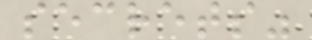secrets"
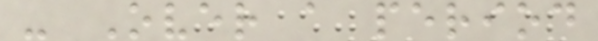- Over a period
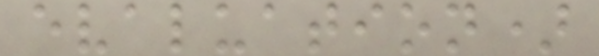evaluation)
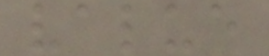value
